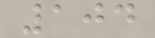104
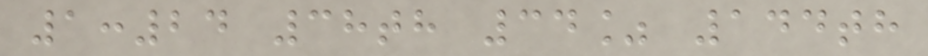1:24 38th 34% 144th
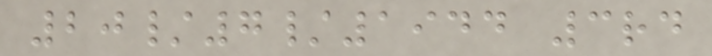20/7/1944 3rd
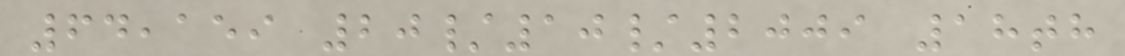64,159 20/10/2009 18th
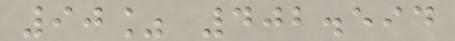90% 402.594
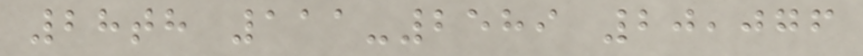28th 111-2589 20,076
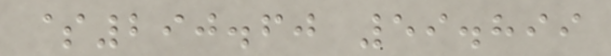$290.60 59.899
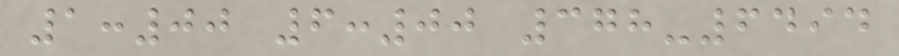1:00 6:00 378-6494
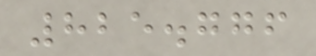825.776
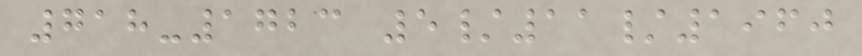718-1723 5/11/1960
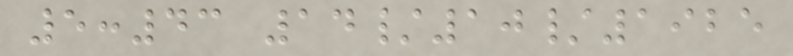5:43 14/10/1925
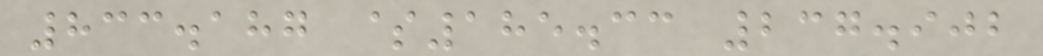833.187 $185.33 237.902
